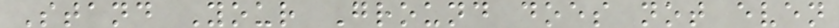Stand Your Ground does not even
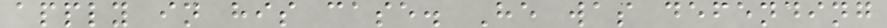apply in his case. He was defending
